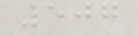507
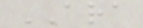ARA
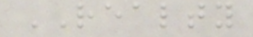REALTY
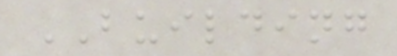BUILDING
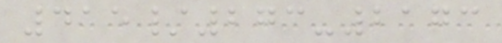415/273-2173
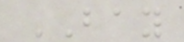BAY
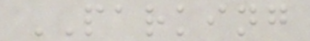PARKING
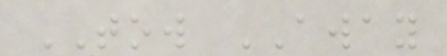TOW AWAY
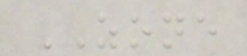ZONE
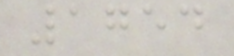1754
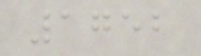1752
